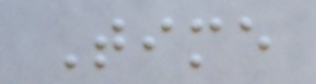Time
